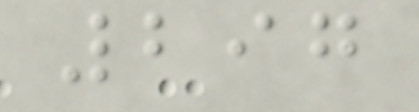297
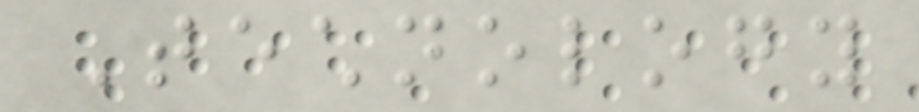Technology
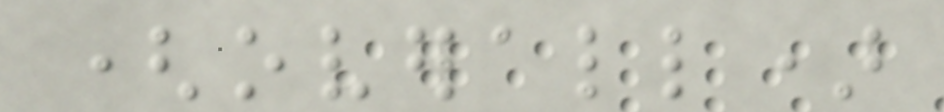(overall)
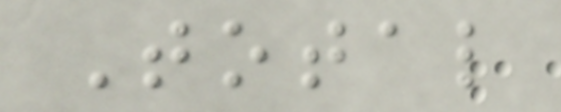Total
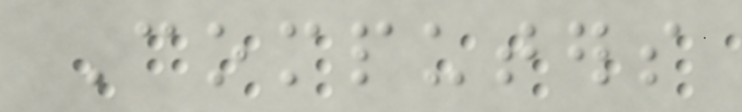Computers
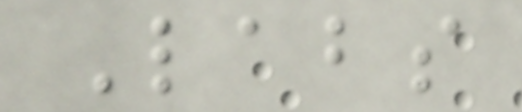Labs
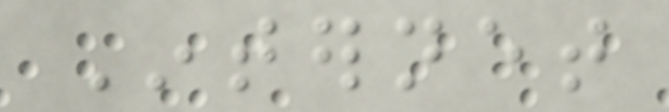Internet
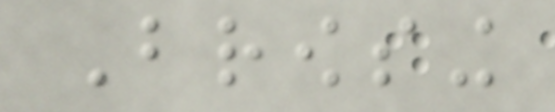Browsing
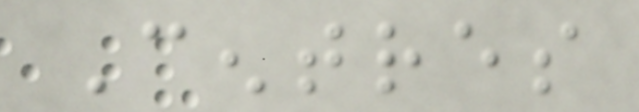Centres
